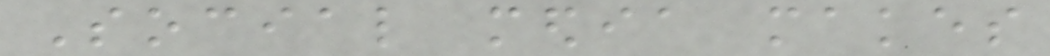Social media makes
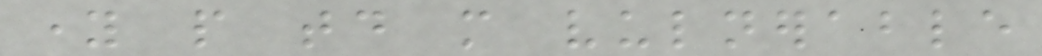young people today more vulnerable
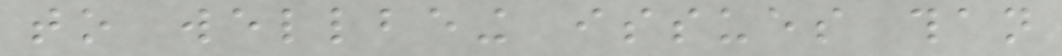to wellbeing issues than
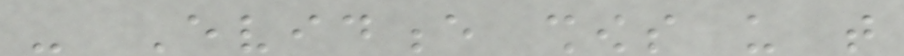- Evidence shows us that
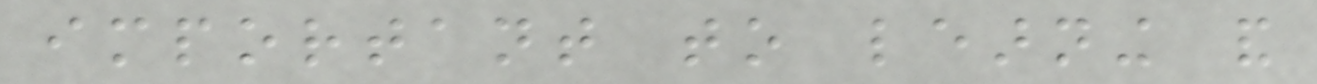important to learning and
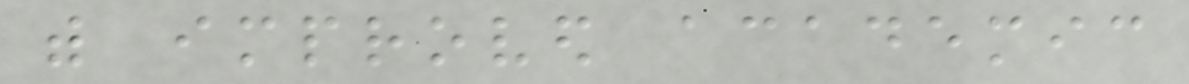with improved academic
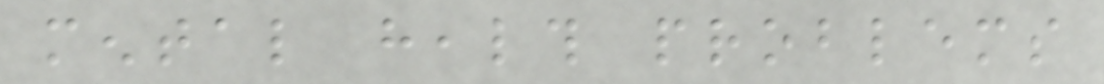mental health problems
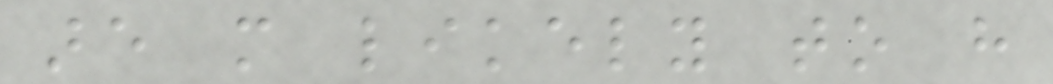are more likely to have
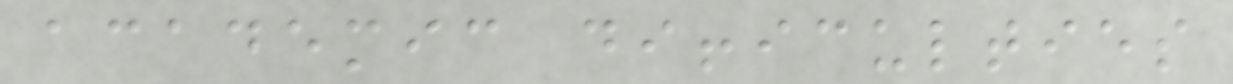academic difficulties
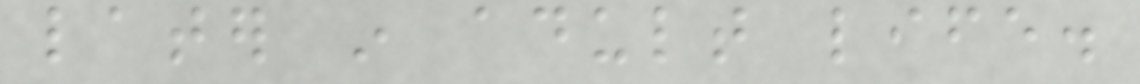later in adult life.
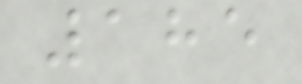185
